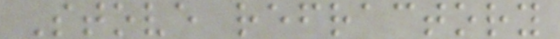Stove refractory
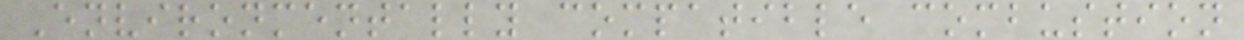Environmentally compatible combustion
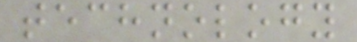technology
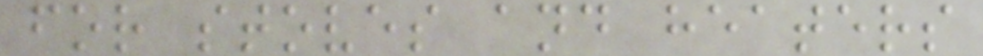for stoves and heaters
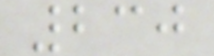230
